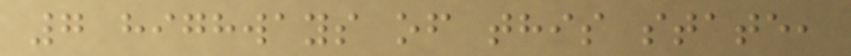7 highways of this state,
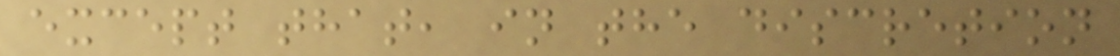except that, in the discretion
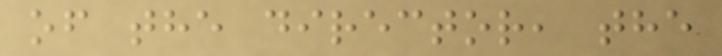of the director, the
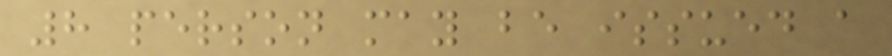8 person may be issued a
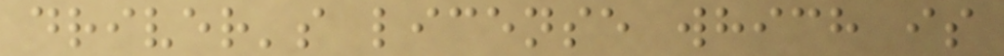driver's license which is
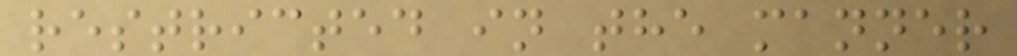restricted in the manner
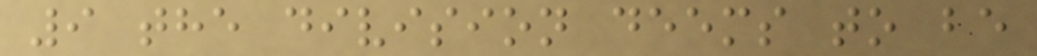9 the division deems to be
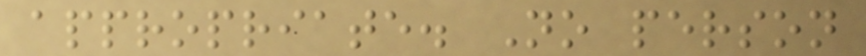appropriate. No person
